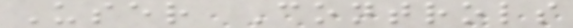User Controls
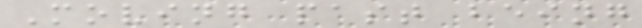Moving past being
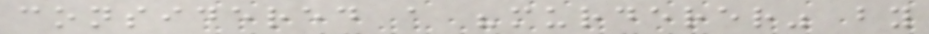considered a "murderer" by
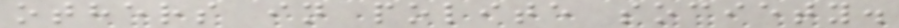others in polite society.
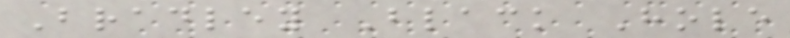Bradley Black Hole
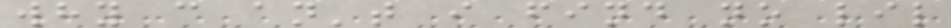why c an't i find no lil
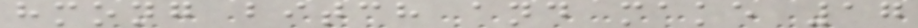hmong bitch and make 17
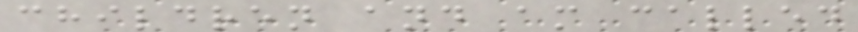children and am called
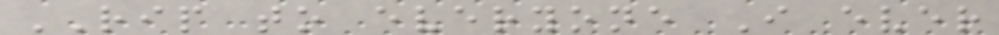RIP to everyone I ever
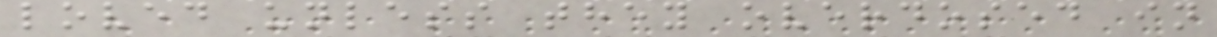loved unless they overdosed in
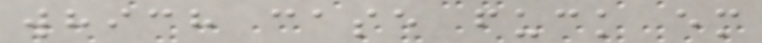which case fuck em
